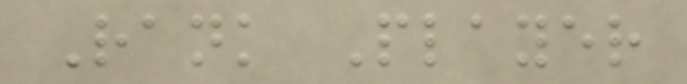Rank Player
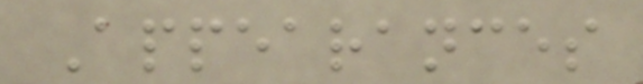Appearances
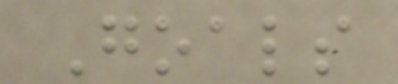Goals
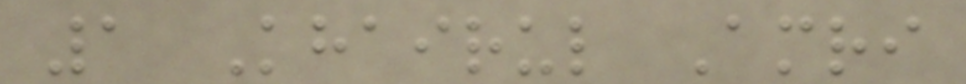1 Khairul Amri
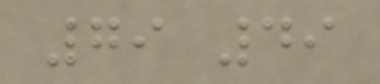79 49
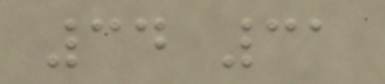34 31
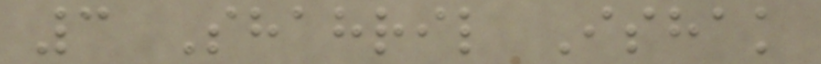3 Shahril Ishak
